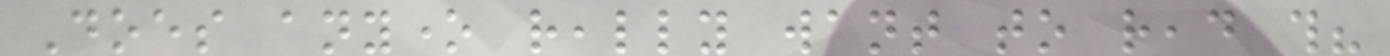Does anyone really want to read this?
